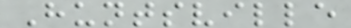Huntsville
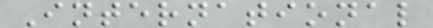International
